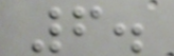6.
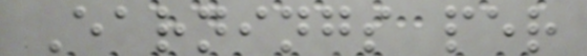Earnings per
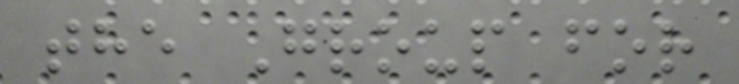the Group for
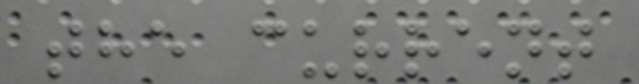the current
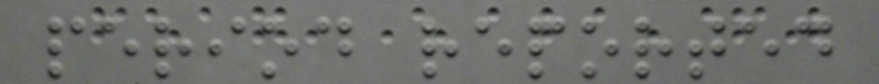period reported
